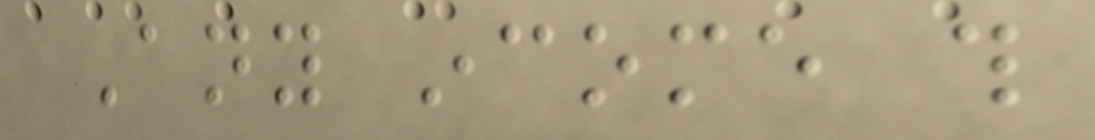Any income this
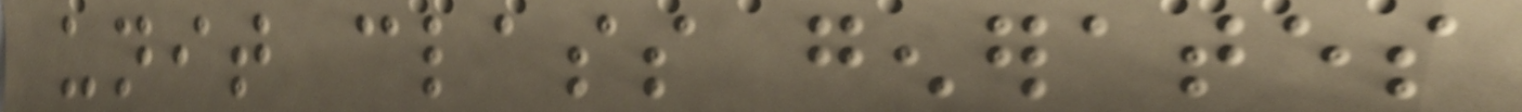unit class generates
